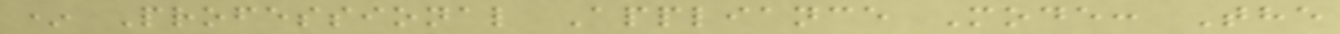* Professional Appliance Mode: The
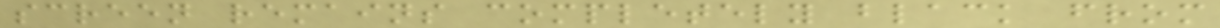screen remains completely black from
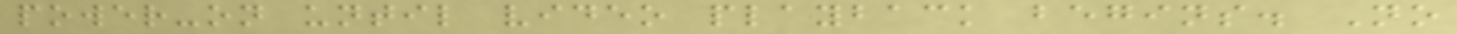power-on until video playback begins. No
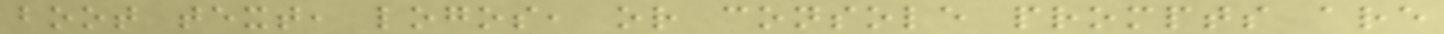boot text, logos, or console prompts are
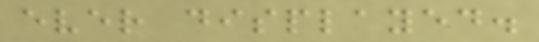ever displayed.
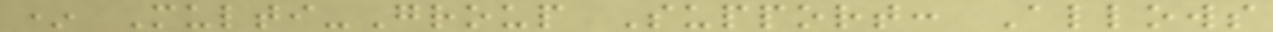* Multi-Group Support: Allows
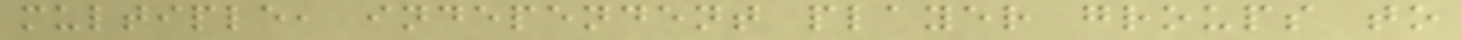multiple, independent player groups to
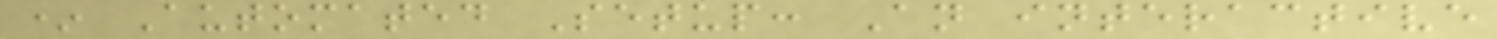* Automated Setup: An interactive
